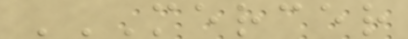MERCER
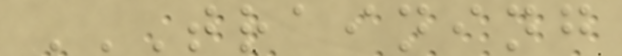TRAINING
